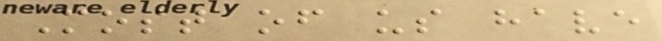Most of us have
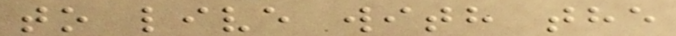to live with the
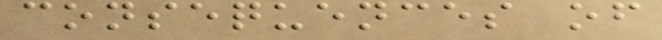consequences of
